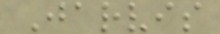Jarvis
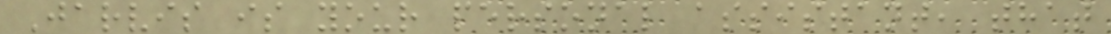Jarvis is your personal assistant, that
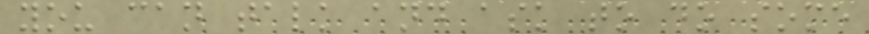you can talk and ask to do some
